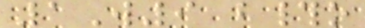1W9 b#o
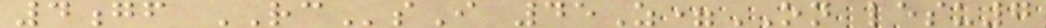4gf RCsI 45Z=ON lesu7
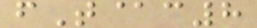fT@c8
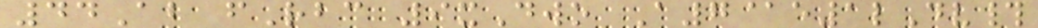44Ab fRbc 9xDwo A7@e1lDv#
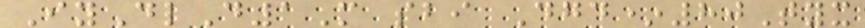IyDlD1M sbi Dgd*80Tyx
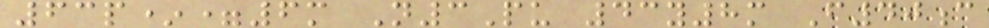63p*=6m N3Pu 43y8m F40c
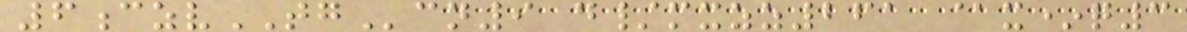6czvTGcn9 d/mxzz261 @x*q3
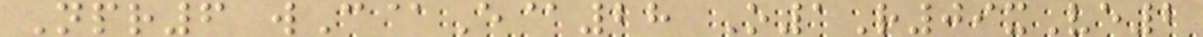Npr6 wC@E@28 O1R09xVe2
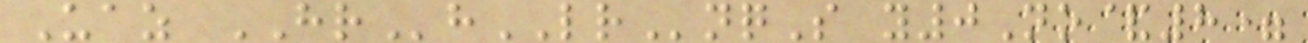Uaz HRhLRnqS y0No&8=
